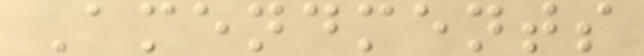Amendments
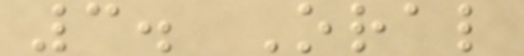3. Oral
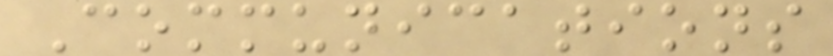Communications
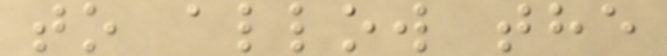to allow the
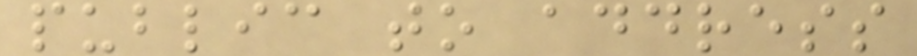public to address
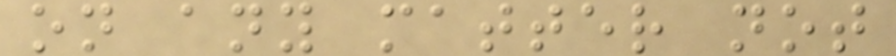on any matter not
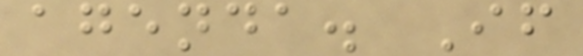agenda. If
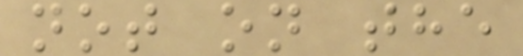not on the
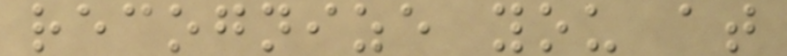recognize you at
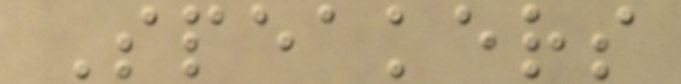Speakers
